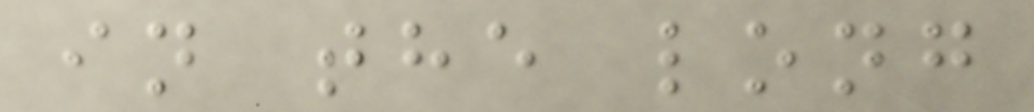in the long
